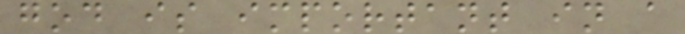god is important in a
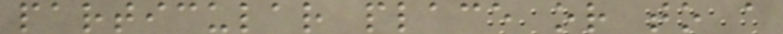particular place or to a
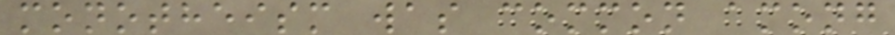monotheism was common among
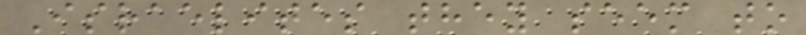Israelites they seem to
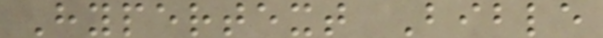Hypertext Bible
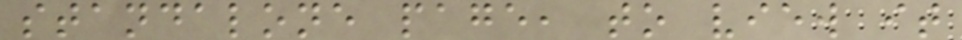standalone page, to view it
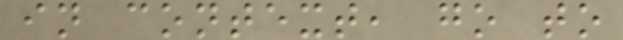in context, go to
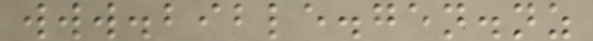www.bible.gen.nz
